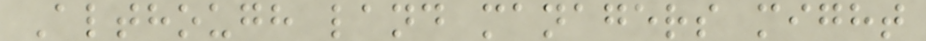Although land managers might
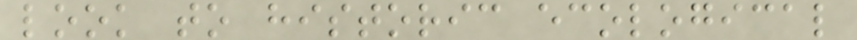look to historic ecological
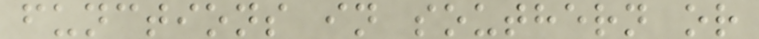functions in southern or
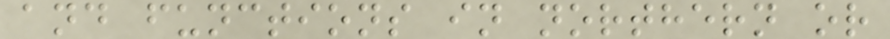and functions in northern or
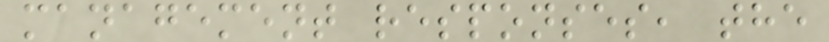management responses, the
